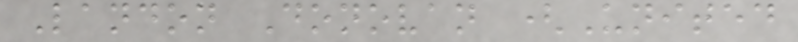Landon Donovan (United
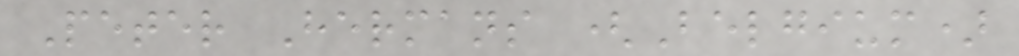Peter Hermans (Belgium)
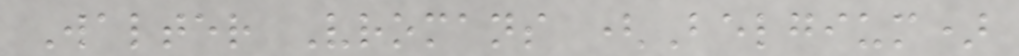Walter Vromans (Belgium)
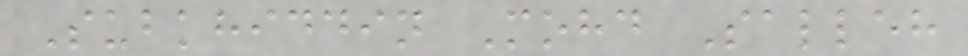Subkhiddin Mohd Salleh
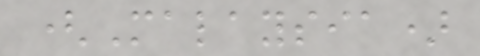(Malaysia)
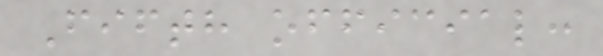Fifth official:
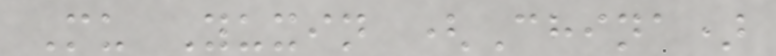Mu Yuxin (China)
